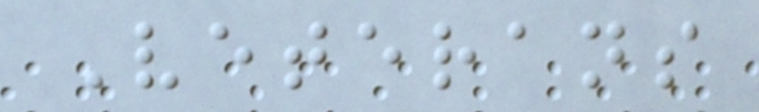Veterans
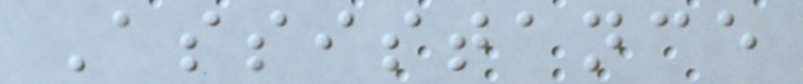Assistance
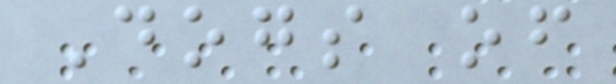Dogs of
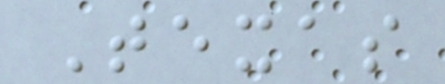Texas
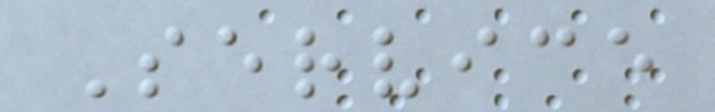Service
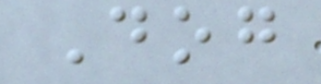Dog
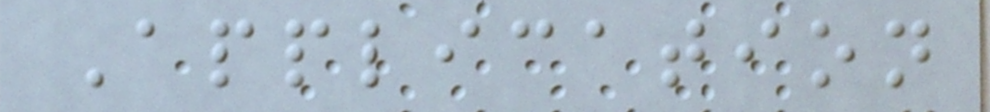Application
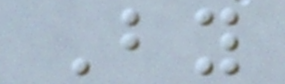By
